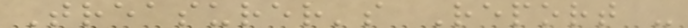Treasurer's Report -
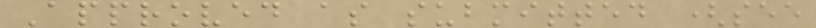Approved as submitted (see
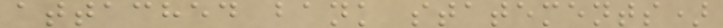attached bank statements)
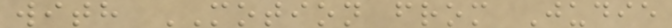with MOTION from Judie
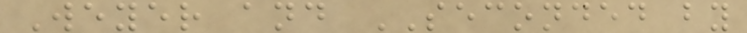Weyer and SECONDED by
